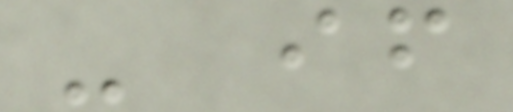- if
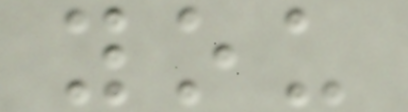you
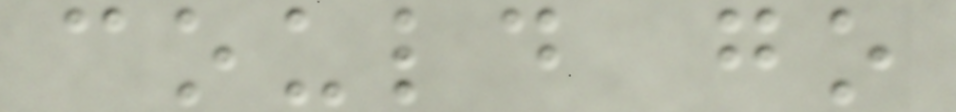could go
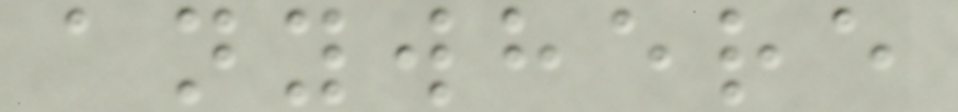anywhere
